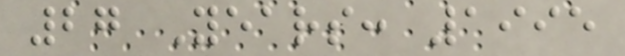27 Years: 1995
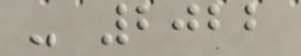- 2022
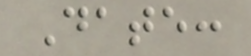Date:
